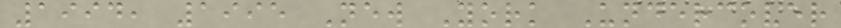1994, 1995 New York Undercover
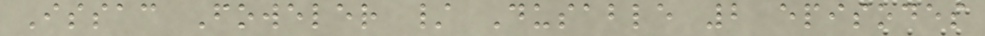Issac Foweler / Dusable 2 episodes
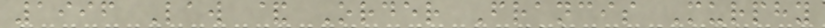1996 Law & Order Francis Murphy
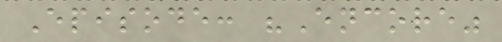Episode: "Encore"
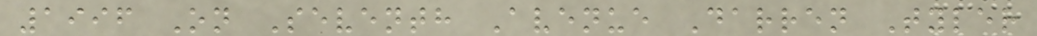1996 On Seventh Avenue Darren Tyler
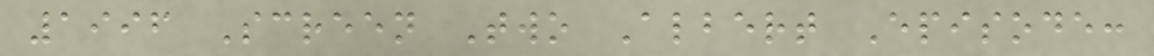1996 Screen Two Albert Episode:
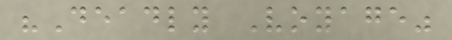"Deadly Voyage"
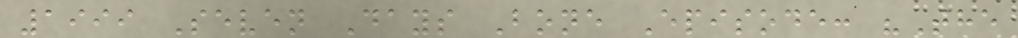1999 Seven Days Bone Episode: "The
